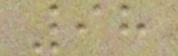98
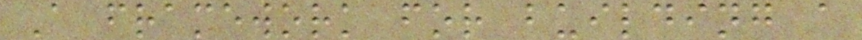A framework for building a
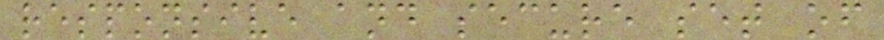responsive and secure set of
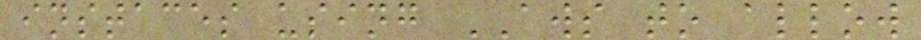instaces using AWS to allow
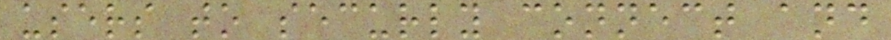users to securly connect and
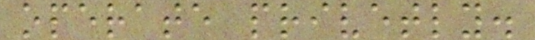operate privetly.
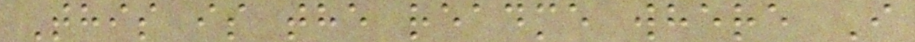This is the readme where I
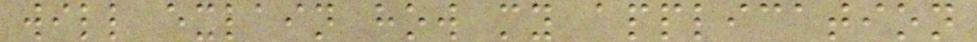will exlain how my application
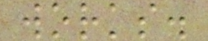works.
